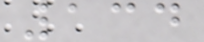134
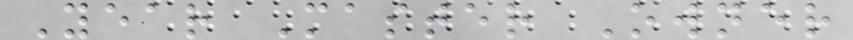Year Master Owner
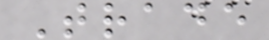Trade
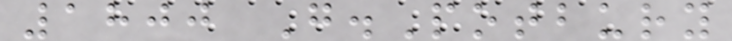1800 G.Potbury
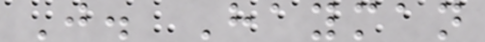J. Hayman
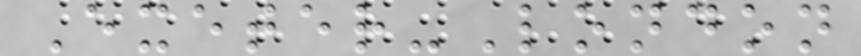Exeter-London
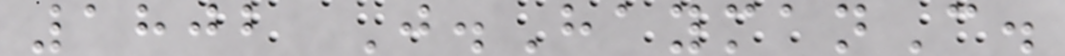1802 J.HaymanC.
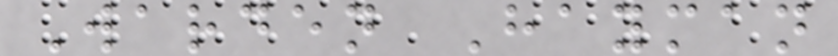Warden Hayman
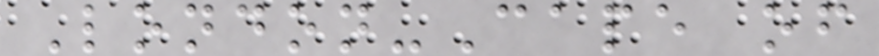London-Cape of
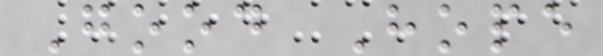Good Hope
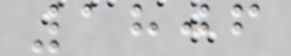1806
